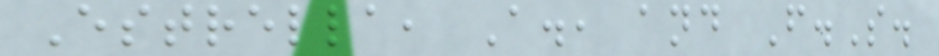Estrella, A., and F.S.
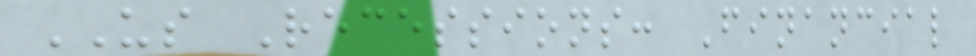US Recessions: Financial
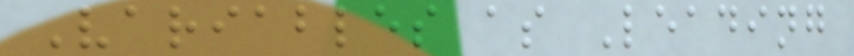Variables as Leading
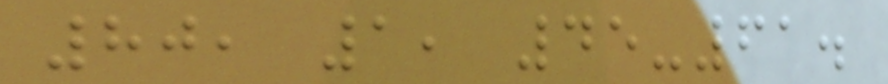80, 1, 45-61.
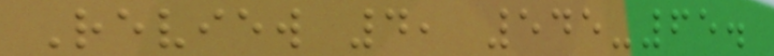Review 4, 545-65.
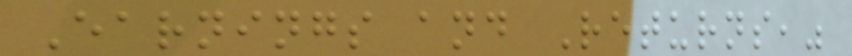Earnings and Returns,"
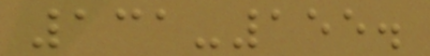131-155.
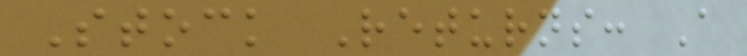Stock Returns: A
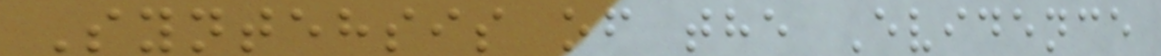Syntehsis of the Evidence
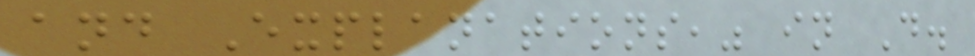and Explanations," in D.
